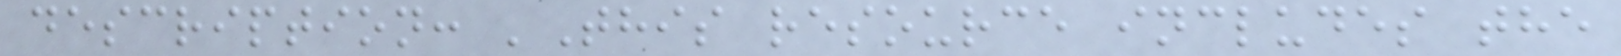description: 'This resource includes the
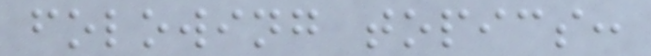folowing topics:
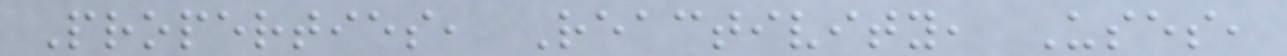Properties, Reactivity, Uses,
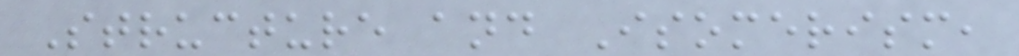Structure and Isomerism,
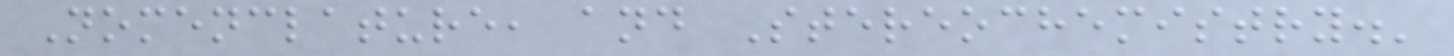Nomenclature, and Stereochemistry.'
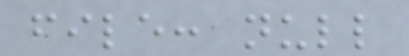file: null
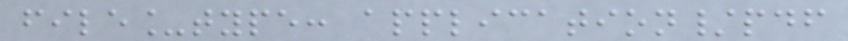file_type: application/pdf
